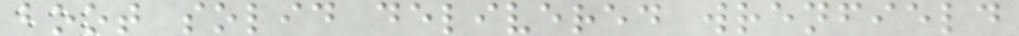boot solid delivered wrenfield
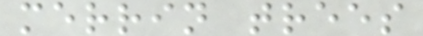merrin trees
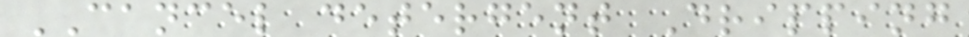CANCEL detergent Dripping
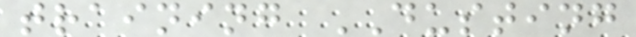training DUSTING
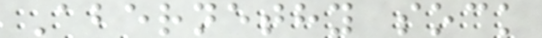Abernethy sock
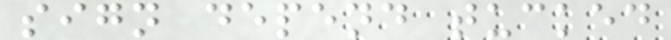sign depend tucked
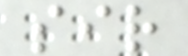sir
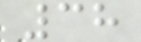38
